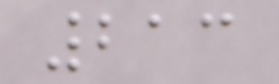213
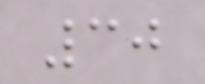30
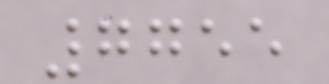7755
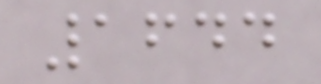1644
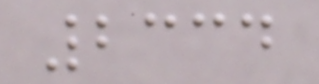2334
